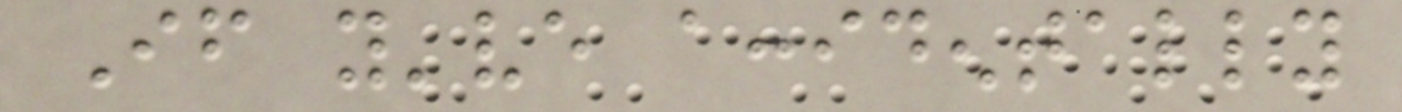If you've accidentally
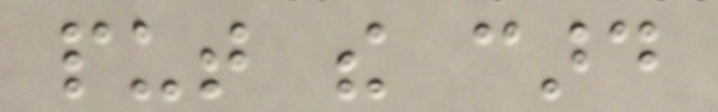put the card
